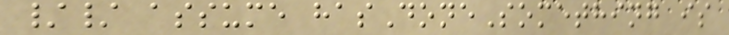// assume hasDoneSomething is
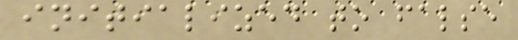initialized to false
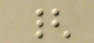{
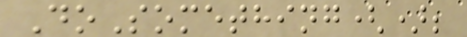DoSomething();
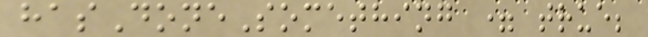hasDoneSomething = true;
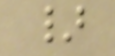}
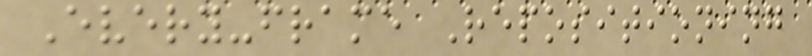Every-frame Repositioning
